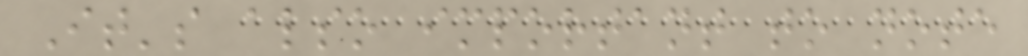It's also important to note
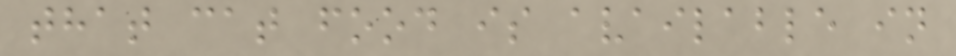that cat food is available in
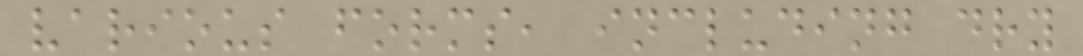various forms, including dry
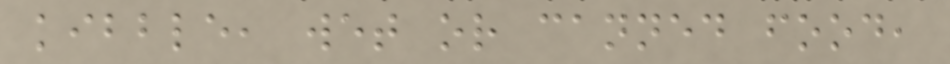kibble, wet or canned food,
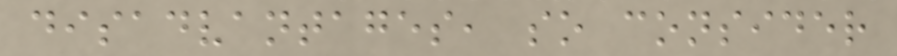disadvantages, so consider
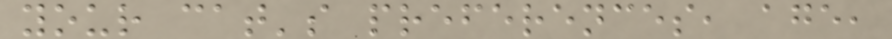your cat's preferences, age,
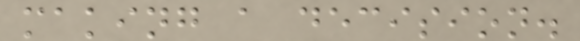making a decision.
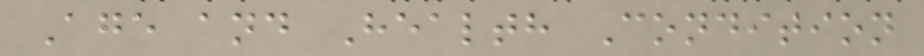Age and Health Condition
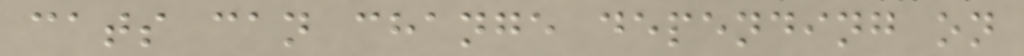cats can change depending on
